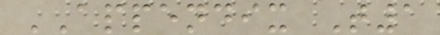APPENDIX T1
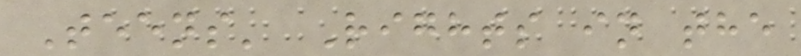Teens' Rights in the
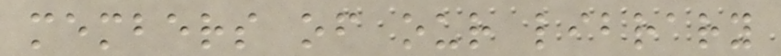members of our library
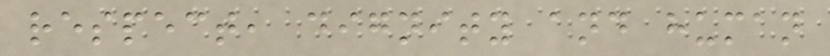respect, dignity and human
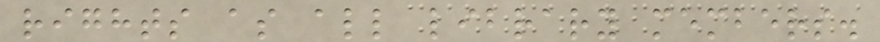rights as all library members.
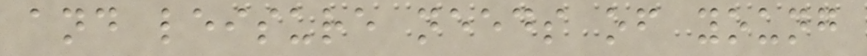and leisure needs of young
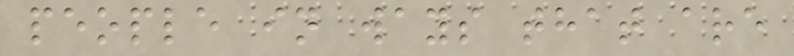people in ways that are
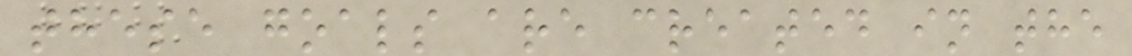these goals are created in the
